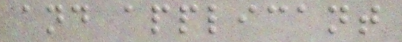and applicant
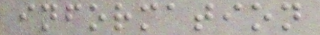information
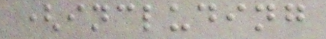(including
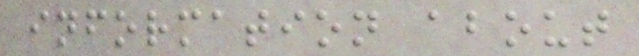information about
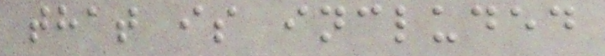that is included
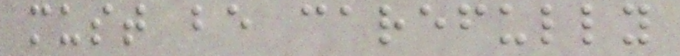must be carefully
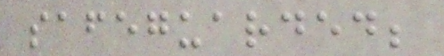safeguarded;
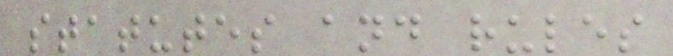statutes and rules
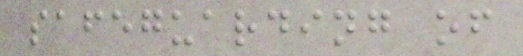safeguarding of
